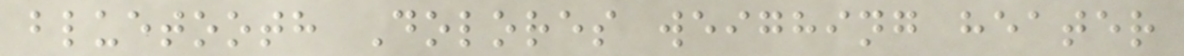bluetooth Dolores weighing heater
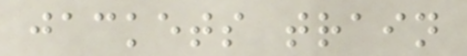jackets train
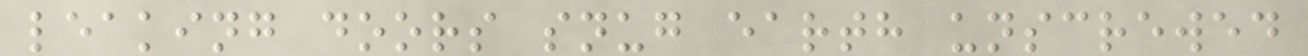leaking doors snug earth unscrewed
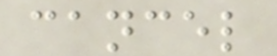cancel
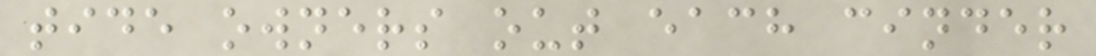tide owners out each cinder
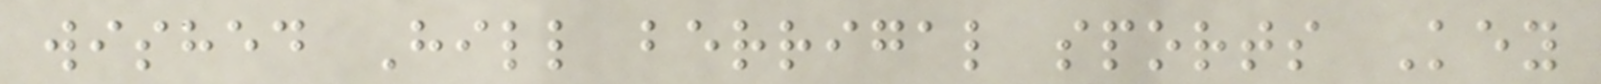wished Hill berrigal sports Key
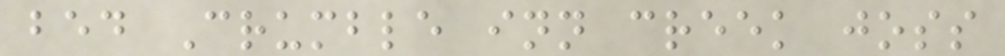bed Crumble inn creek joss
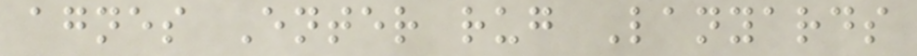agnes Enter rug Lanyards
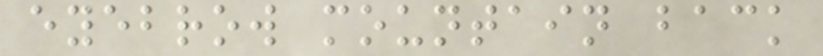eyebrow mountain back
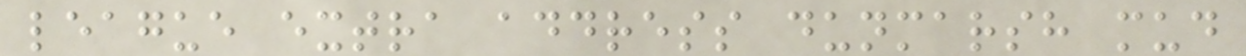league extra address dunmarsh mud
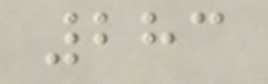283
